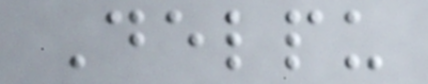Delpu
